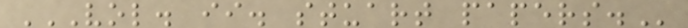VOL. II. STUART PAPERS.
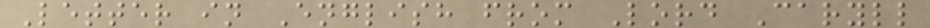Letter in English from Lord Caryll
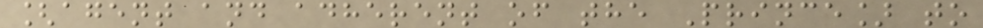[agent and adherent of the Prince] to
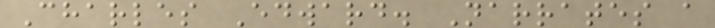Charles Edward. Narrates a
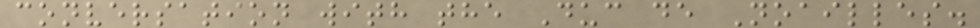conversation with the Duc de Noailles.
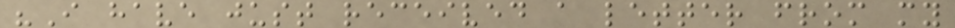"I have just received a letter from my
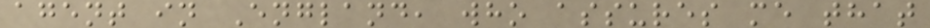agent in England, who assures me that
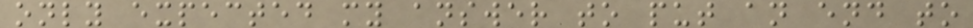only expected my answer to put an end to
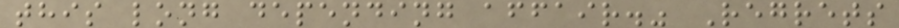this long depending affair." Regrets
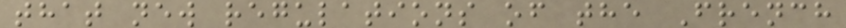that new regulations of the French
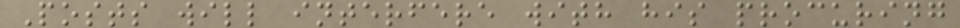Posts will interfere with his procuring
